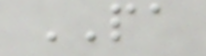PA
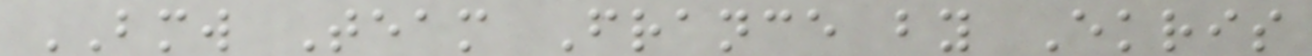BMW Team France by Ekris
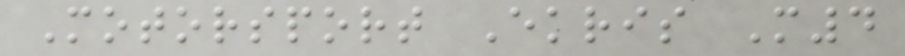Motorsport Ekris M4
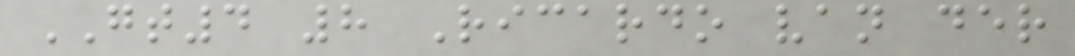GT4 8 Ricardo van der
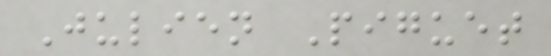Julien Piguet
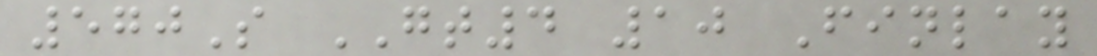570S GT4 10 Finlay
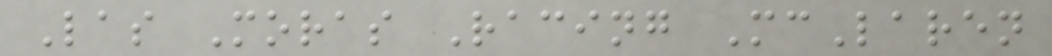Las Moras Racing McLaren
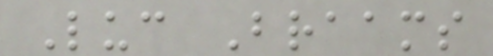Luc Braams
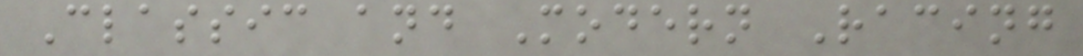Classic and Modern Racing
